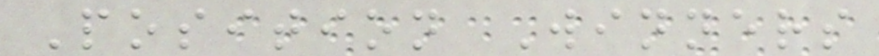Position Winners
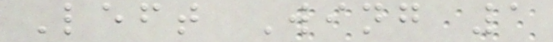Left Wing 1
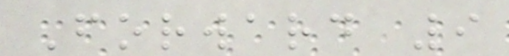Forward 9
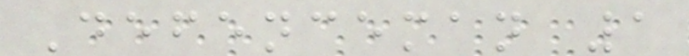Defenceman 1
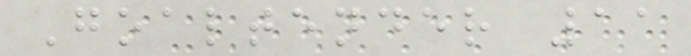Goaltender 11
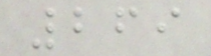269
